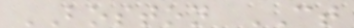BOSTON CT
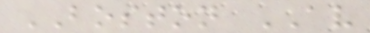BOSTON AV
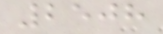2508
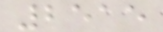2515
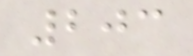203
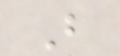B
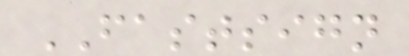FASTSIGN
